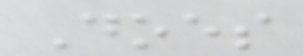Does
